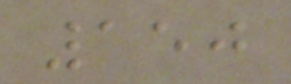150
